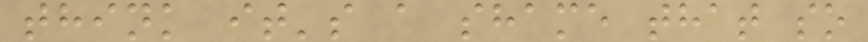think it's a shame that so
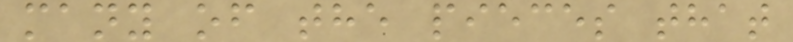many of the pieces that
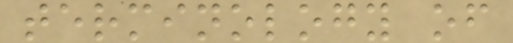terminology of
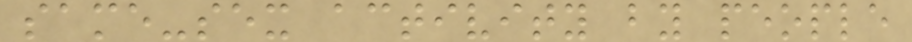same-sex activity by people
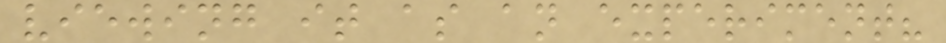viewing it as an experiment?
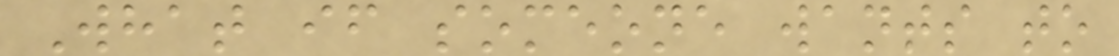What if someone wants to
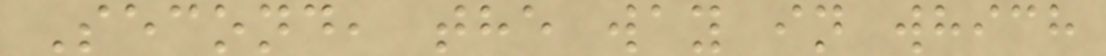Second, the way in which
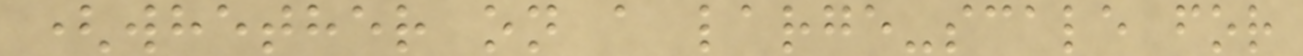(whether on a large-scale for
